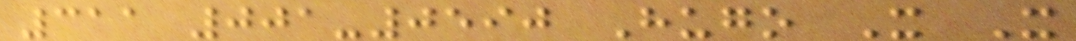311 001-0590 Hugo X X
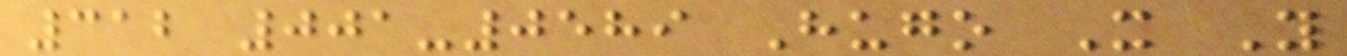312 001-0589 Hugo X Y
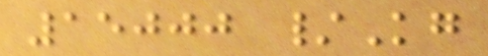15000 /Kg
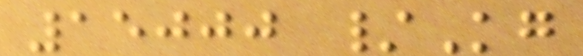15000 /Kg
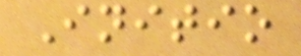Initio
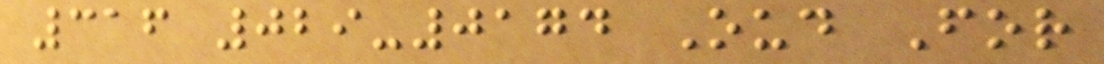316 029-0174 Oud For
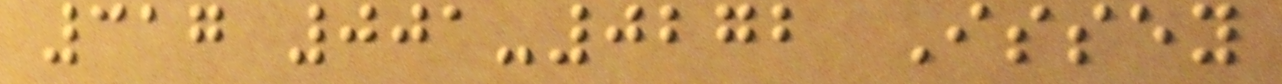317 001-0272 Issey
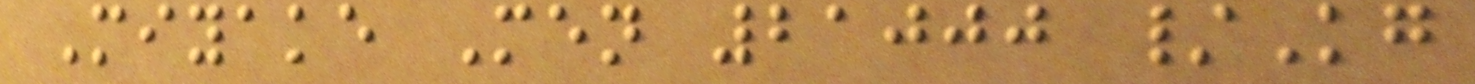Miyake Men 21000 /Kg
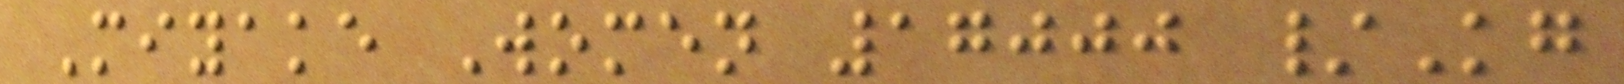Miyake Women 17000 /Kg
